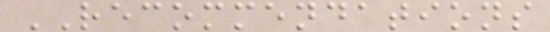RECOMMENDATIONS
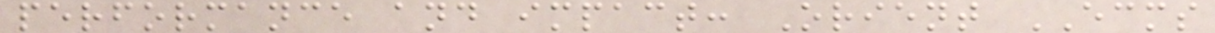performance and impact: Orient ECMS
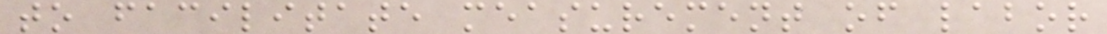to facilitate measurement of labor
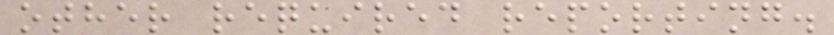other required reporting.
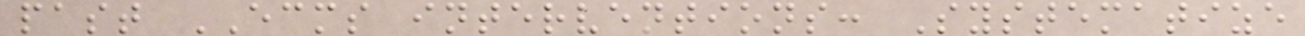past ECMS interventions: Systematize
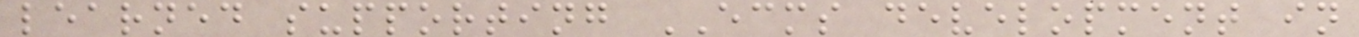learned supporting ECMS development in
